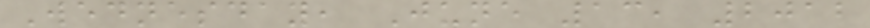Wednesday, June 13, 2012
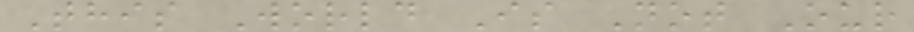This World Is Not Our
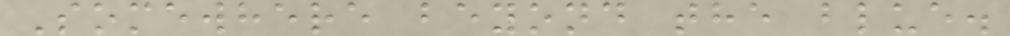Somewhere beyond the blue.
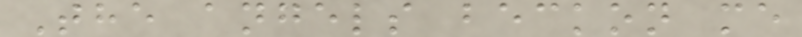The angels beckon me
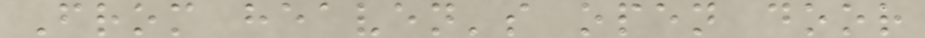From heaven's open door
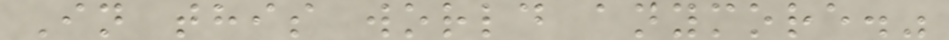In this world anymore."
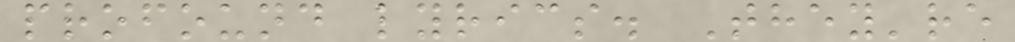profound lyrics. They're
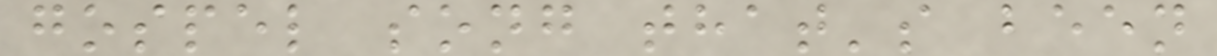gospel song that's been
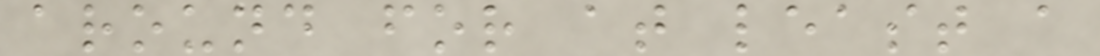around for at least a
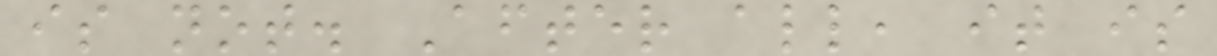is not. After all, it is
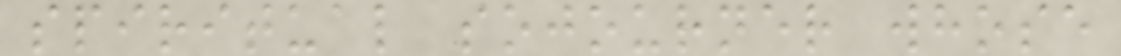spiritual sojourner whose
